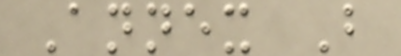Annex B
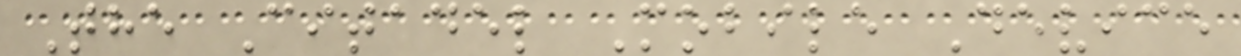The Citadel Mobile Device
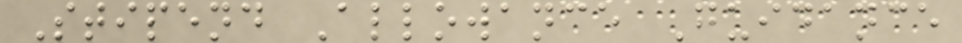Stipend Allowance Guidance
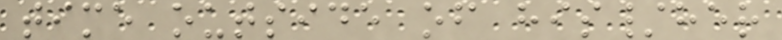time outside of his/her
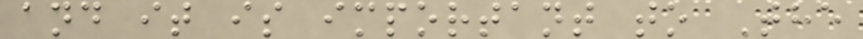and it is important to The
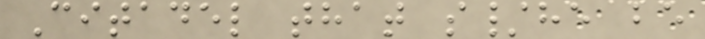Citadel that s/he be
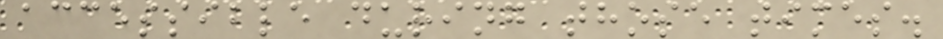accessible during those times.
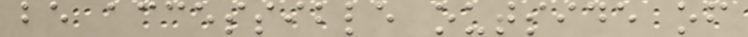be accessible outside of
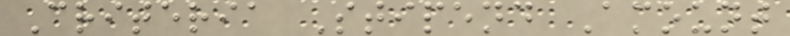Criteria Stipend Amount
